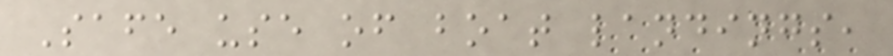Safe use of boat landings,
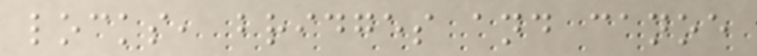locks, bridges and canoe
